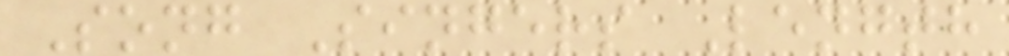Song Singers Length
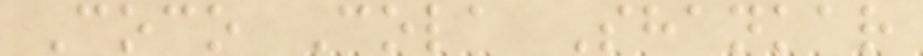Coco Cola Shankar
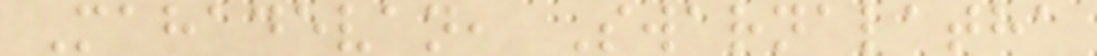Mahadevan, Swarnalatha
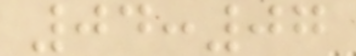04:07
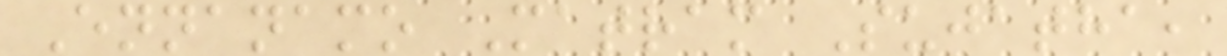Ennanamo Matram Sujatha,
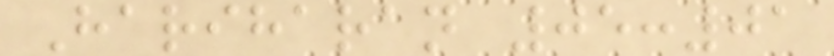Hariharan 05:01
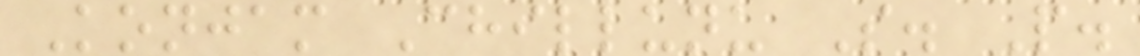Konjam Chillunu S. P.
